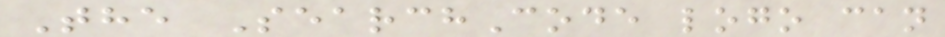The SearchCode logo can
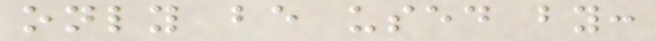only be used by:
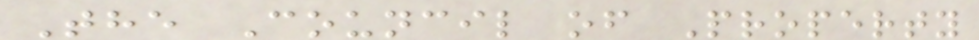The Council of Property
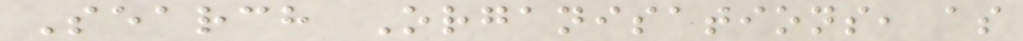Search Organisations, as
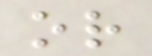or
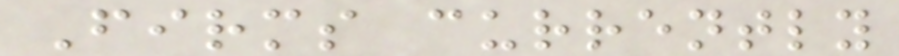Firms currently
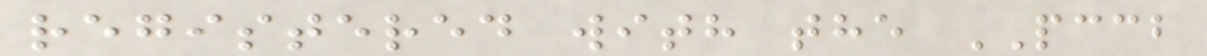registered with the PCCB
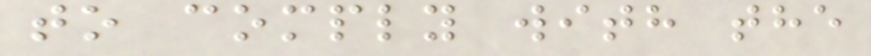to comply with the
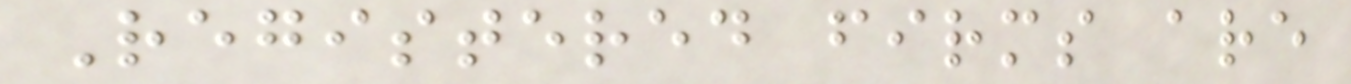Registered firms are
